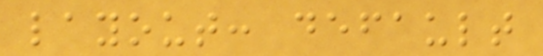layout: default
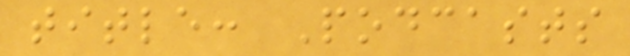title: Podcasts
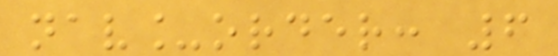nav_order: 6
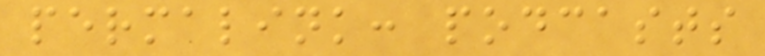permalink: podcasts
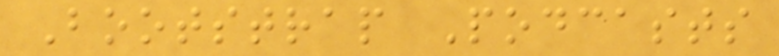Bootstrap Podcasts
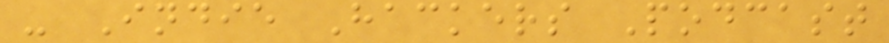- Indie Hackers Podcast
